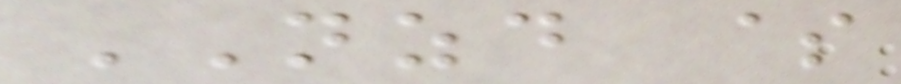NZD $
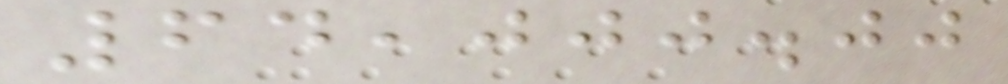64,000.00
